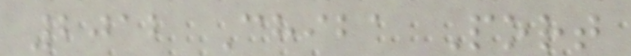2012 Chiba Port
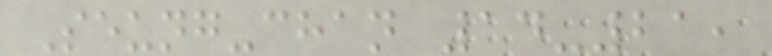Seung-chan 14-21,
